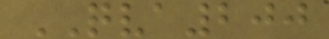QVA200
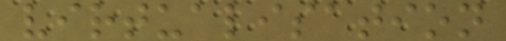virtualisation
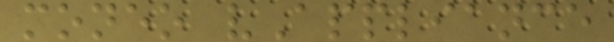moneo vAppliance
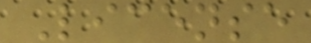License
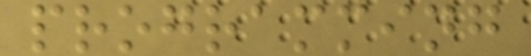programming
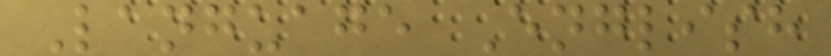Language English
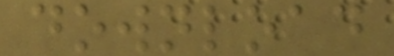download
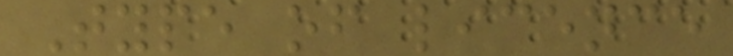Type of licence
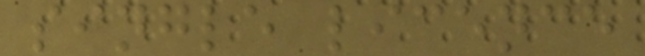single licence
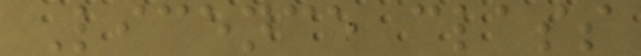Licence class
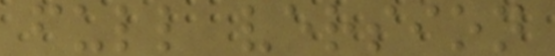full version
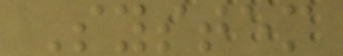System
